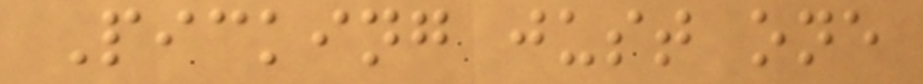Picking just one
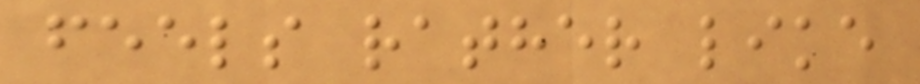feels rather like
